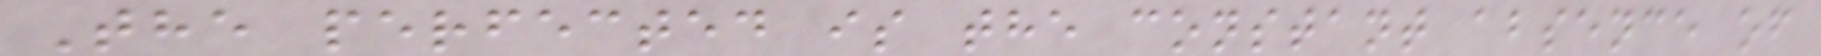The perfected is the constant absence of
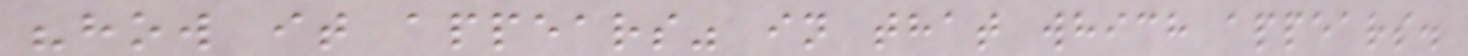"how it appears" in that which appears.
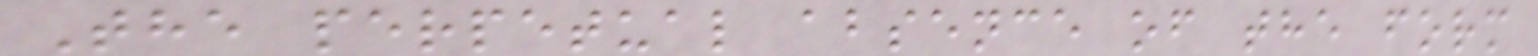The perpetual absence of the form
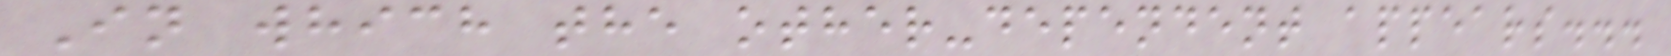In which the other-dependent appears...
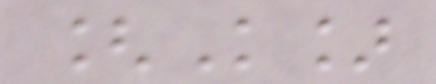[K]
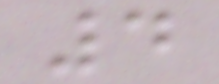4
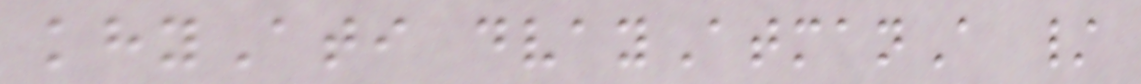khyAti dvayAtmanA /
